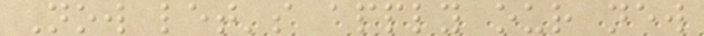Now let's apply our new
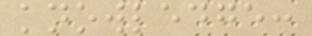knowledge:
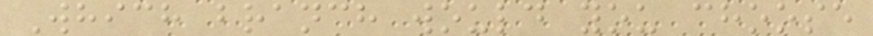Which branch would you choose
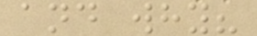and why?
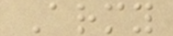Army
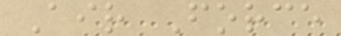Air Force
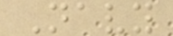Navy
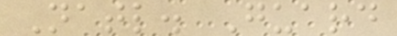Natl. Guard
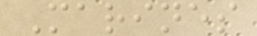Marines
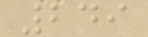249
